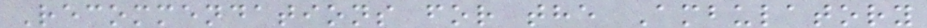Recommendations for the Ambulatory
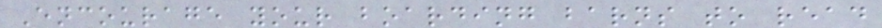Encourage your boarding barns to read
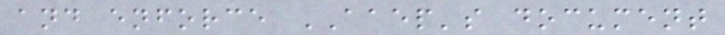and enforce AAEP's document
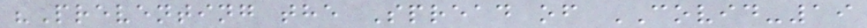"Preventing the Spread of COVID-19
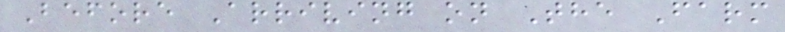Before Arriving on The Farm
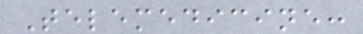Telemedicine:
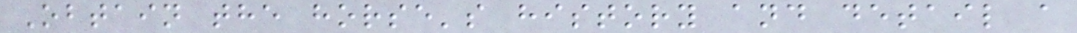Obtain the horse's history and detail a
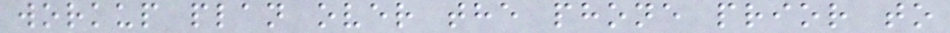workup plan over the phone prior to
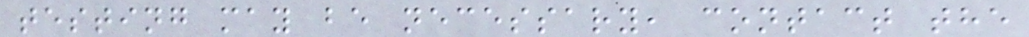testing may be necessary, contact the
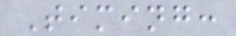Timing:
